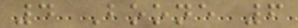4 Boone 6
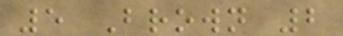5 Brown 2
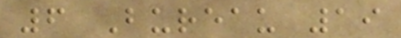6 Bureau 19
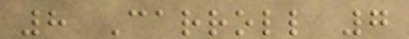8 Carroll 7
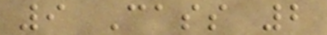9 Cass 2
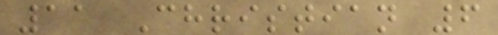11 Christian 6
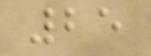25
